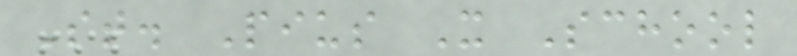St. Pius X School
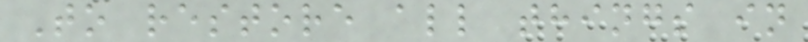To restore all things in
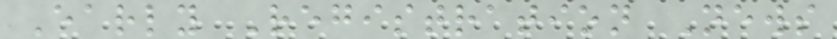Early Registration News
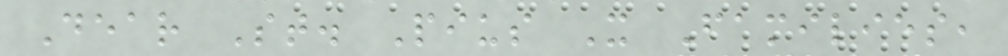Dear St. Pius X Families,
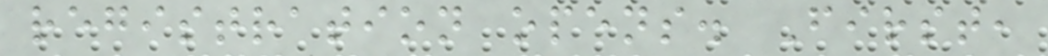registration opens. First,
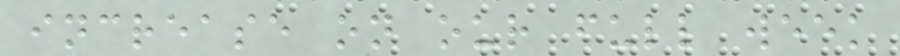increase on our full week
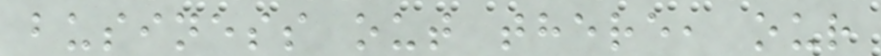business out there, our
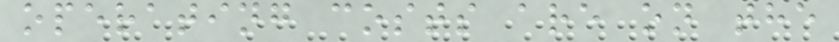operating costs are on the
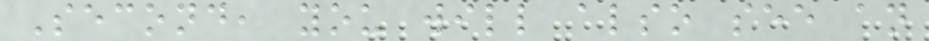Second, you will also see an
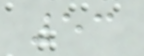53
